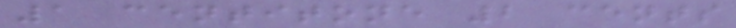1 centitone 2 cents
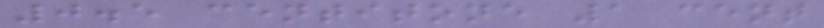0.5 centitone 1 cent
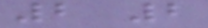2 2
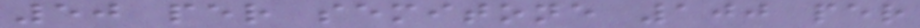50 per semitone 100 per
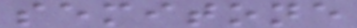semitone
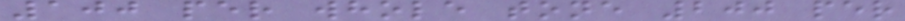100 per whole tone 200 per
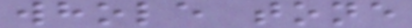whole tone
